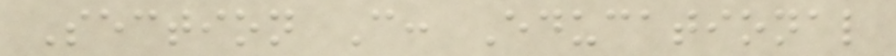Section C: Educational
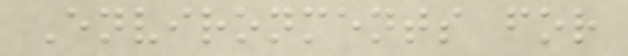Environments for
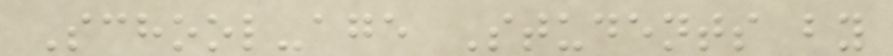School-age Students by
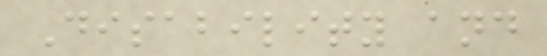Disability and
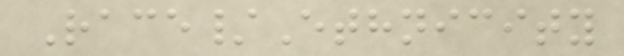Race/Ethnicity
